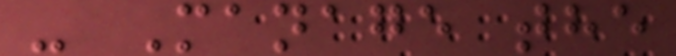- Manage the
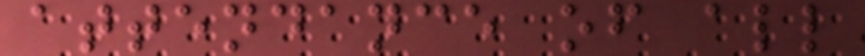attendance of all
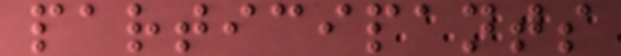participants
